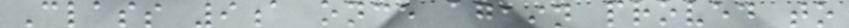Class 9a once again proved to
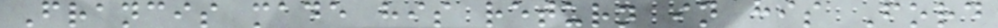Francis made his return in his Ford
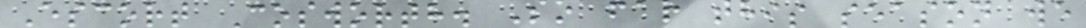Escort Cosworth. So far this season we
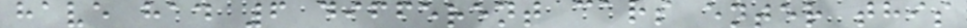have had 6 different cars enter this
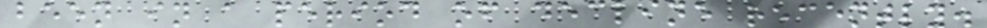been in a period of decline recently.
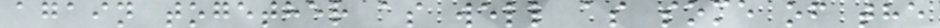again together as well as some of the
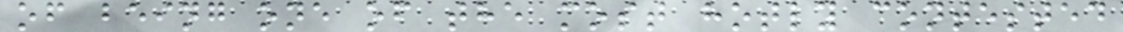of being one of the most hotly contested
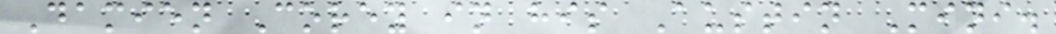Damien Corey in his Austin Mini.
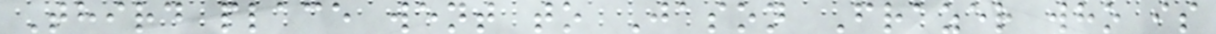Third place went to Jason Frazer who is
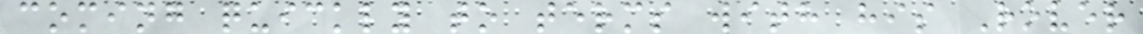coming quickly to terms with his Rover
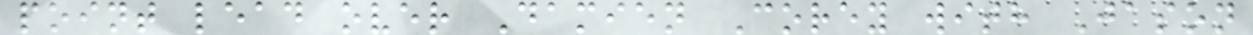point lead over Damien Corey with Jason
